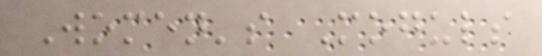Women's Moguls
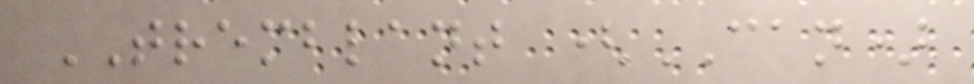TREMBLANT (CAN)
